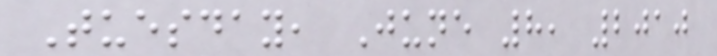Tuesday, June 8, 2010
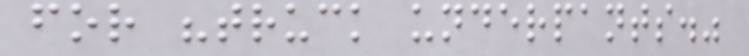for "truck underpants."
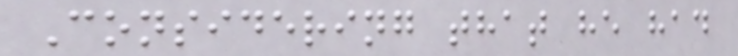Considering that he had
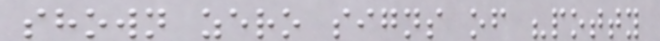shown zero signs of "potty
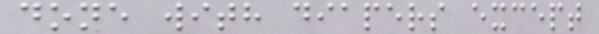done with diapers except
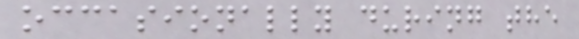occasionally during the
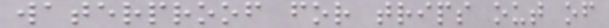waterproof for trips out of
